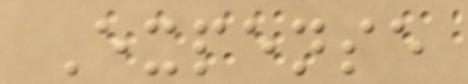Expense
